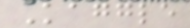Kaggle
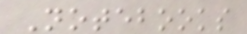Notebooks
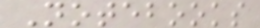Notebooks
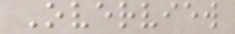Overview
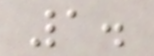1.
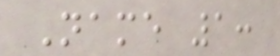Name 1:
